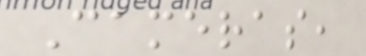Cameras,
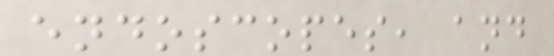endoscopes, and
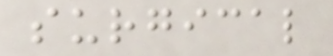surgical
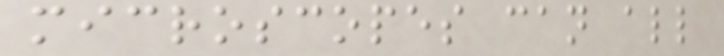microscopes can all
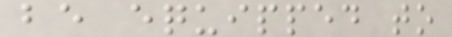be equipped to
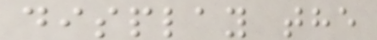display the
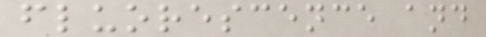fluorescence and
